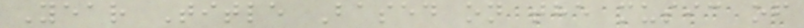Year Title Based on the music of
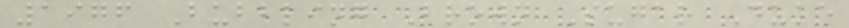1976 Bubbling Brown Sugar Duke
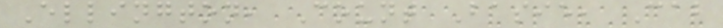Ellington, Count Basie, Cab
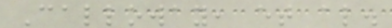Calloway, et al.
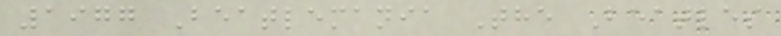1977 Beatlemania The Beatles
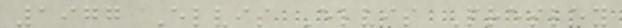1977 Elvis Elvis Presley
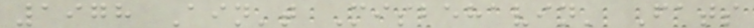1978 Ain't Misbehavin' Fats
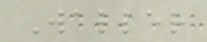Waller
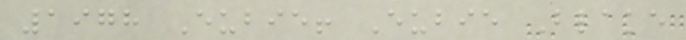1978 Eubie! Eubie Blake
